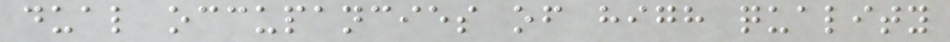dual occupancies of high quality
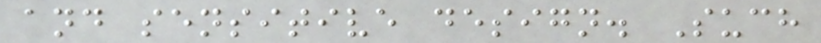and sensitive design. Such
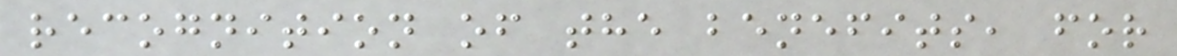recognition of the benefits, for
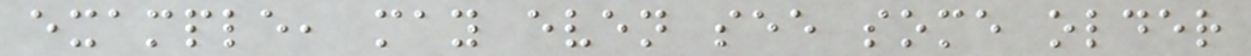example, may even see some older
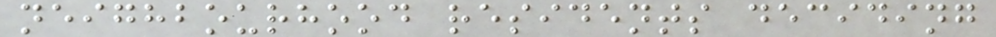neighbourhood residents deciding
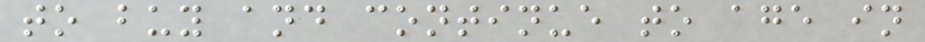to buy and continue to age in
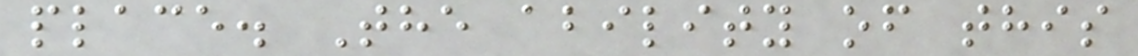place. The ability of this
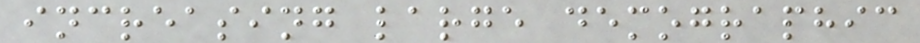increasing large demographic
